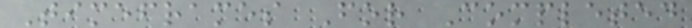Timeframes For Completed
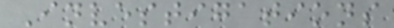Investigations
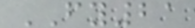FY21
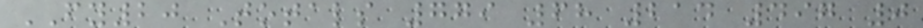FY20 Totals 779 68 214 497 0
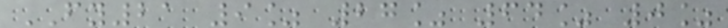FY21 9% 27% 64% 0%
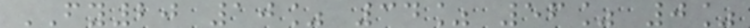FY20 10% 34% 56% 0%
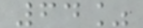64%
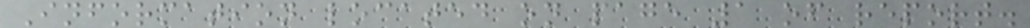Information located on page 1 of report.
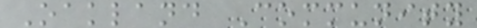Oakland Community
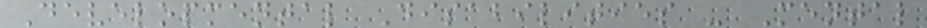Developmental Disabilities - Mental
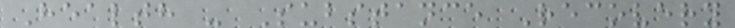Health - Substance Recovery
